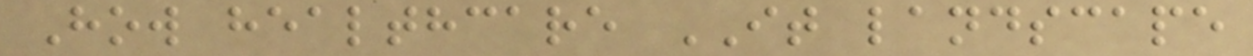How healthcare IT landscape
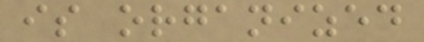is organized
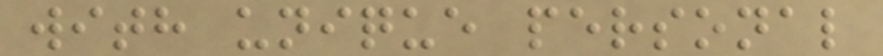with unique personal
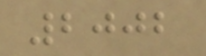2002
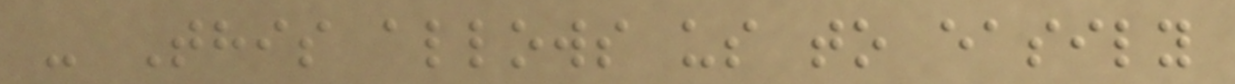- This allows us to easily
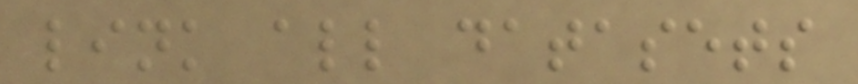link all datasets
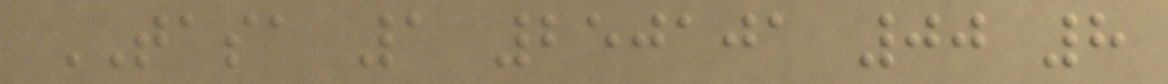TASA 1 250101 00 8
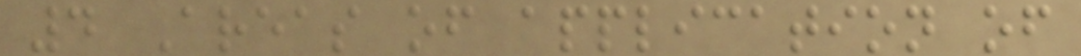4 Areas of application of
